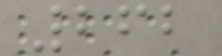262
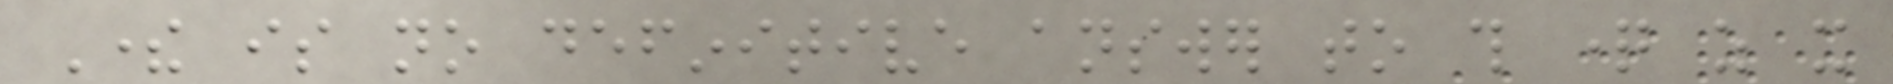There is no definitive answer to this question as it
